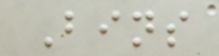Bins
